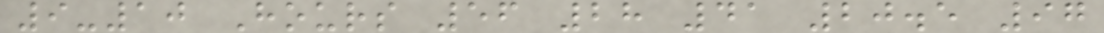9-10 Hours 56 28 41 20.5 97
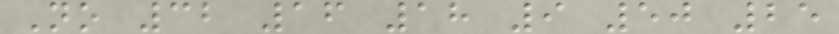No 32 16 18 9 50 25
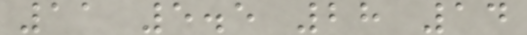11 5.5 28 14
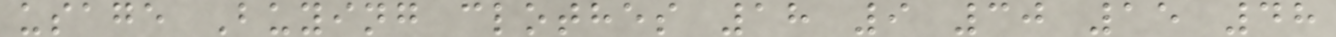usage Buying clothes 18 9 30 15 48
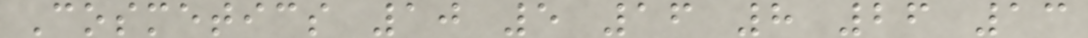Cosmetics 10 5 16 8 26 13
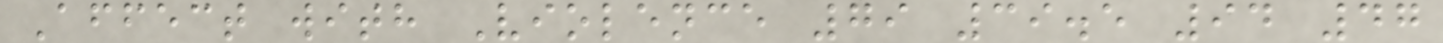Affect with Violence 79 39.5 94 47
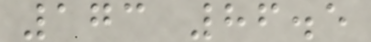173 86.5
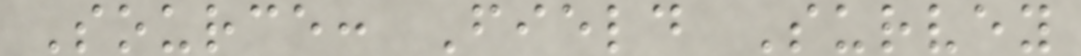Source: Field Survey
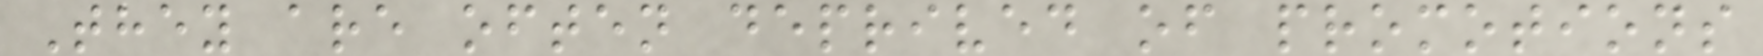They are often deprived of promotions
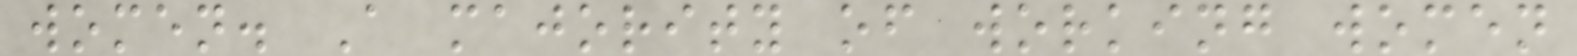women. A majority of working women
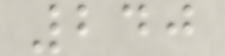240
